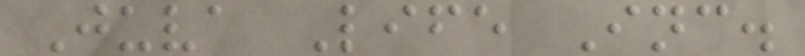Juva Life Inc.
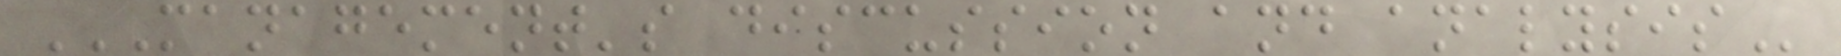MANAGEMENT'S DISCUSSION AND ANALYSIS
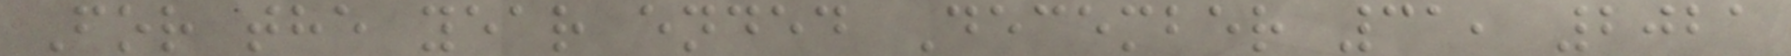For the year ended December 31, 2021
